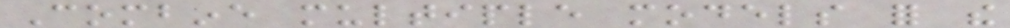Combine multiple models for the
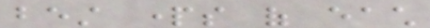best parts of each
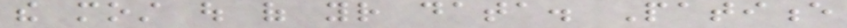the most out of your data. Patience
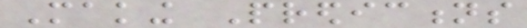Making Predictions
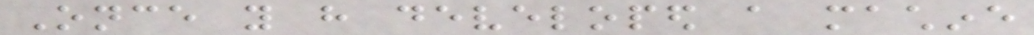Once you have developed a machine
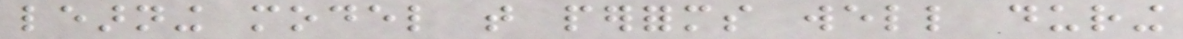learning model that performs well during
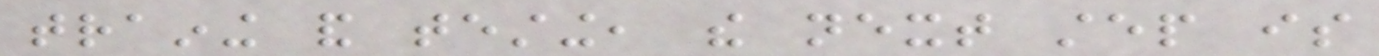training and testing, the next step is
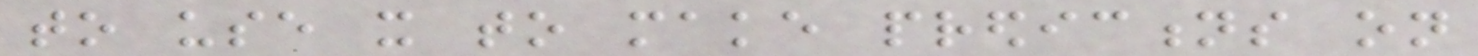to use it to make predictions on
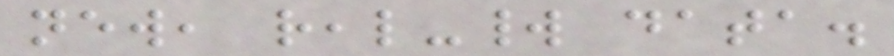new, real-world data.
